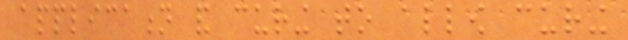application and curing to allow curing
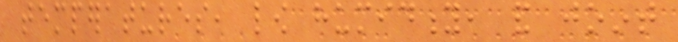temperatures, low humidity, and joint
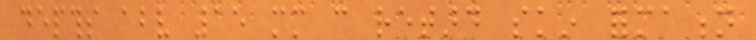depths above 15 mm can retard skin formation
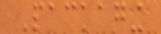Packaging
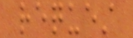request
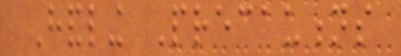Handling Precautions
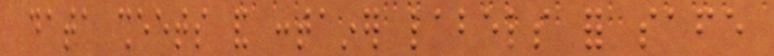data sheets and container labels for safe
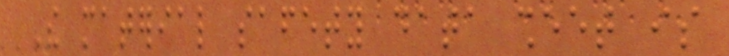The material safety data sheet is
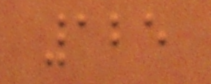125
